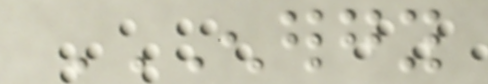ENERGY
